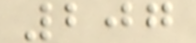207
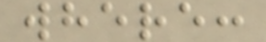where:
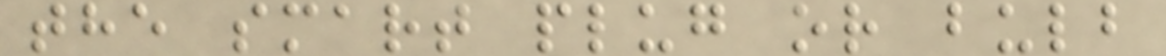the smart plug or bulb
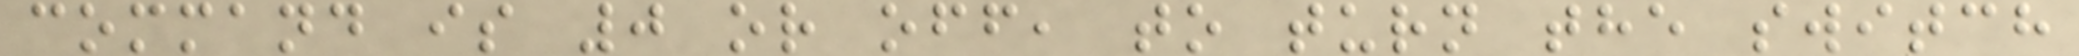command is 0 or off, to turn the switch
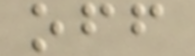off
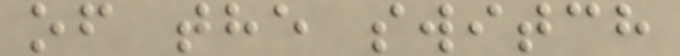of the switch
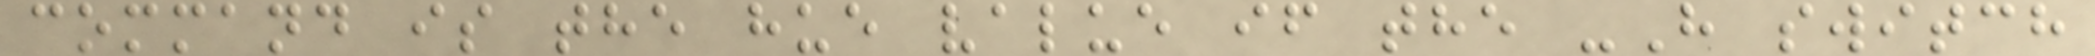command is the hue value if the -H switch
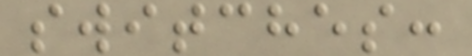switches:
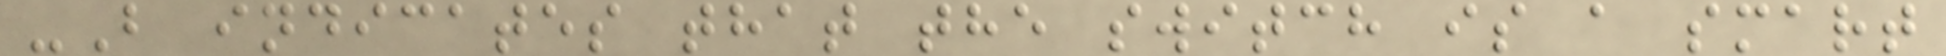-B indicates that the switch is a smart
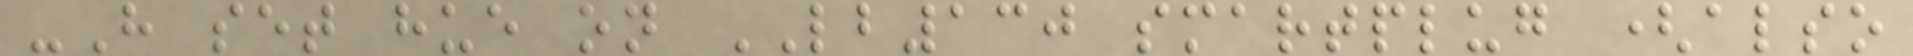-H set hue on LB130 smartplug (also
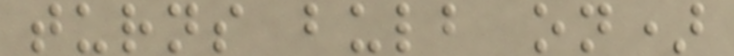turns bulb on)
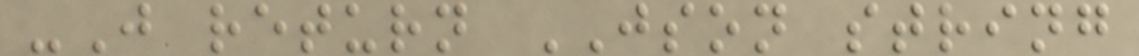-J return JSON string
